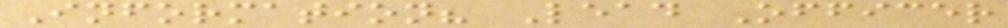Information? Lead Officer
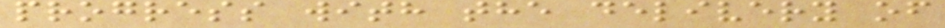progress with the delivery of
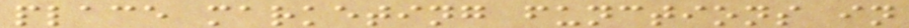place marketing functions in
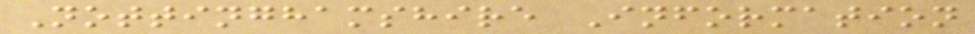Nottinghamshire Information
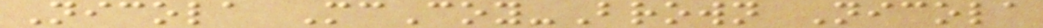Nicola McCoy-Brown Nicola
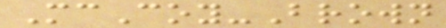McCoy-Brown
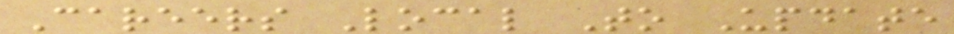Careers Local To Update
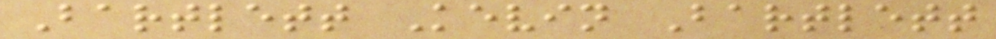Bartlett Kevin Bartlett
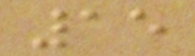15
